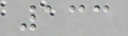133
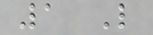1 Like
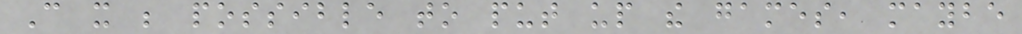Can it be possible to put up the games, maybe
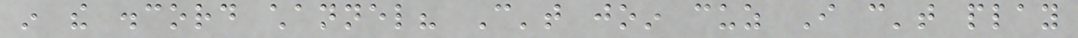in the discord channel? Can't join cuz I can't play
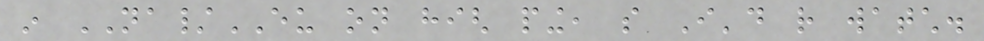in NA/EU on high ping, so I'd rather watch.
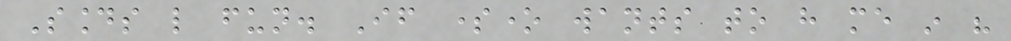Sounds like fun. If someone wants to have me in his
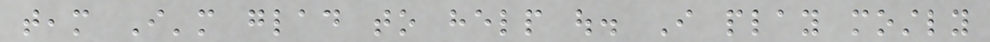team I'm glad to help out. I play mostly
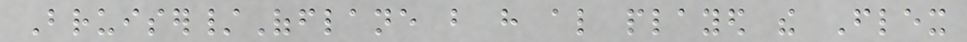Bruiser/Offlane but have also played the Flex
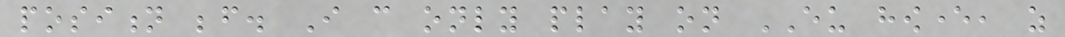position before. I can only play on EU however, as
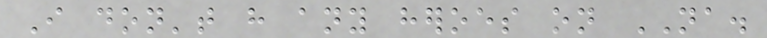I don't have any heroes on NA.
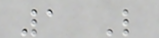1 Like
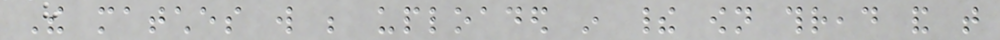The matches will be uploaded in their own thread and that
